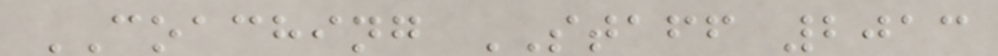COACHING STAFF 2013
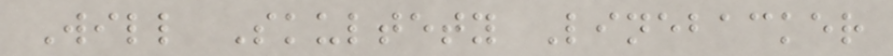Will Skultety Linebacker
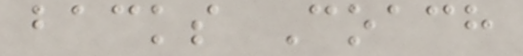backs Coach
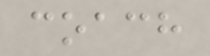coach
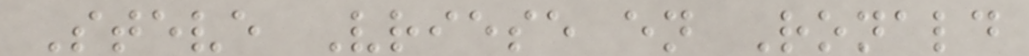Steve Vriese en Ronald
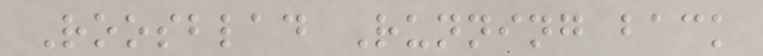Roosblad Running back
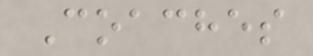Coaches
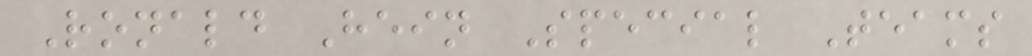Ronald Hein Special Teams
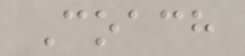Coach
